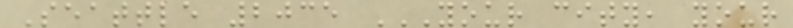Seattle 2035 YOUR CITY, YOUR
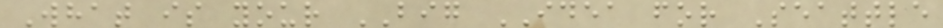What is your BIG IDEA for Seattle
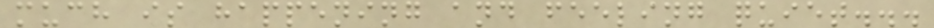much is happening and feeling quiet...
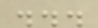...
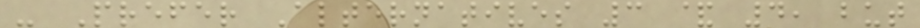- Prefer Alternatives 3 & 4, but
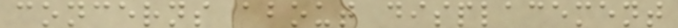concerns about displacement
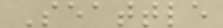Seattle
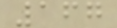167
